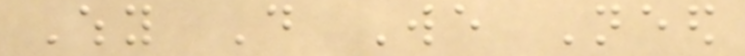Why Do We Need
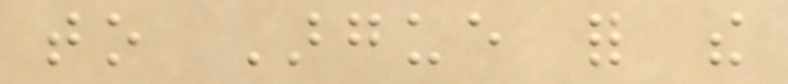to Argue for the
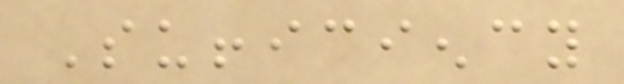Sufficiency
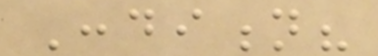Condition?
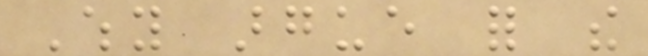Why argue for the
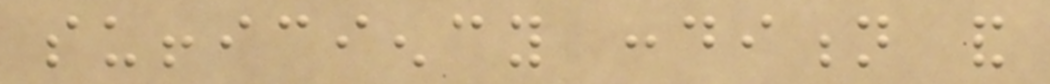sufficiency condition and
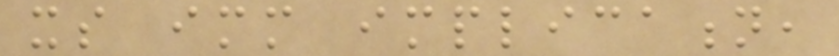its immediate implication,
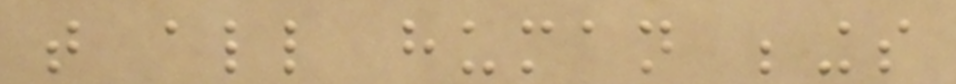that all human beings
